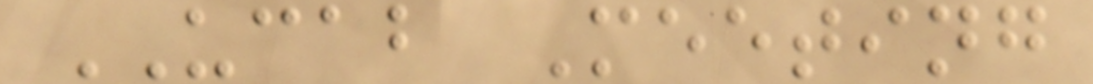UCAB Meeting
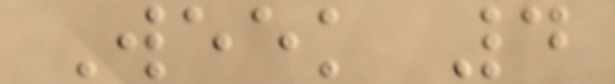Week 4
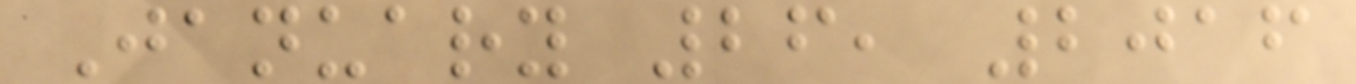January 26, 2016
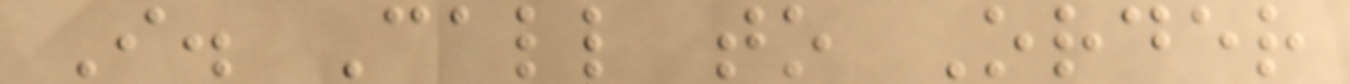I. Call to Order
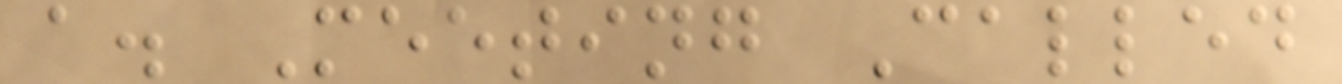a. Meeting Called
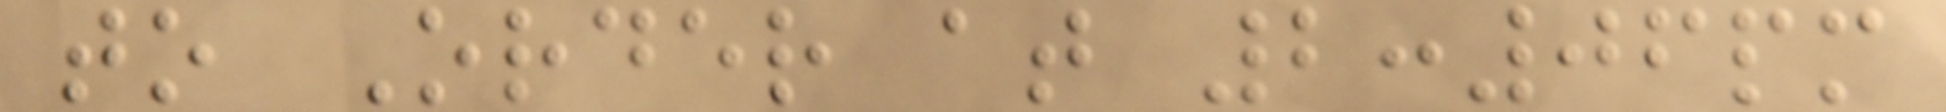to Order at 2:06pm
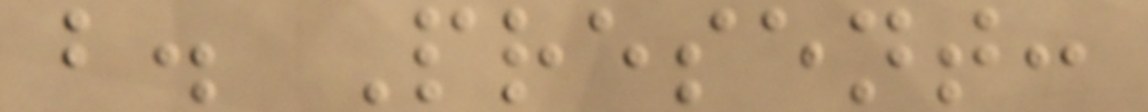b. Present:
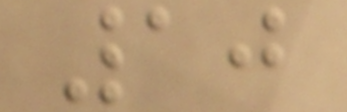10
